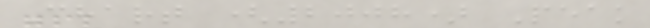Chart (2008) Peak
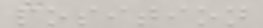position
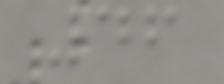46
